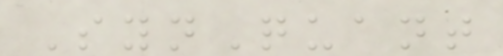SynQuant
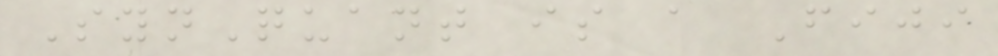SynQuant is a Fiji
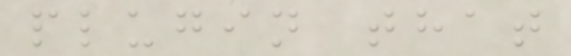plugin that
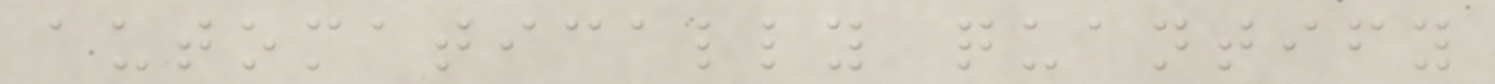automatically quantify
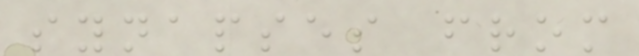synapses from
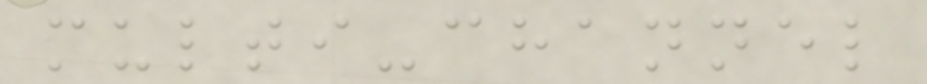multi-channel
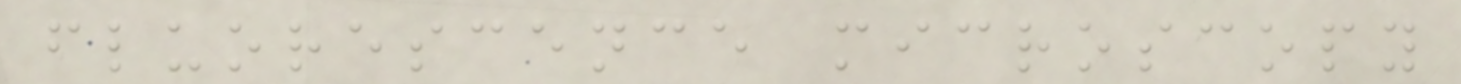fluorescence microscopy
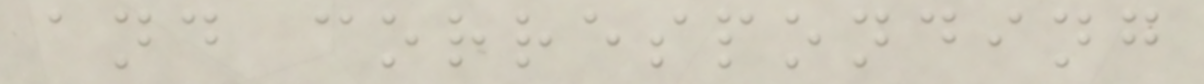and corresponding
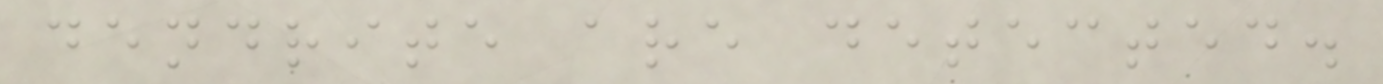dendrite are detected.
